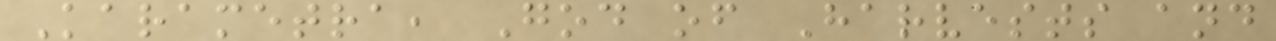Karametra, God of Harvests and
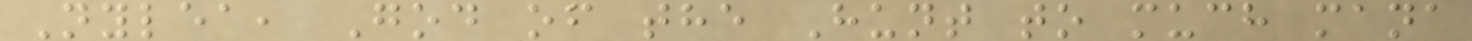Nylea, God of the Hunt to much mana
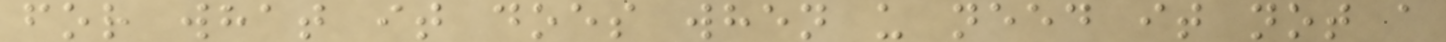for what it does when u need it not a
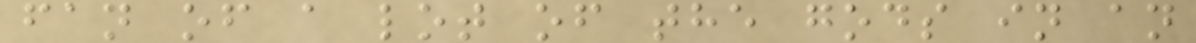fan of a lot of the gods in an
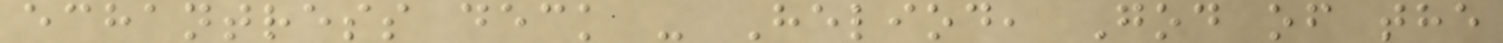echantress deck - Heliod, God of the
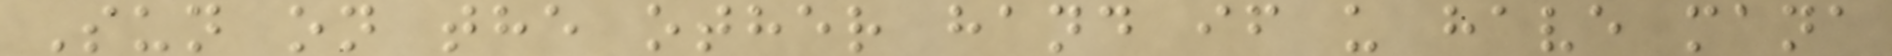Sun on the other hand if u have mana
